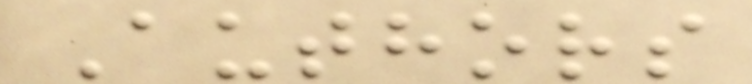Authors
